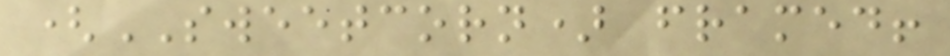(SWEETCORN) framed!
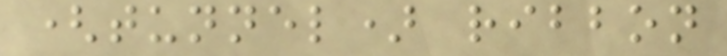(tunnel) ribbon
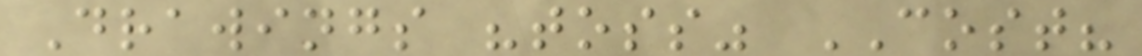Drawings "toss" COST?
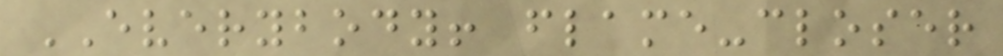EVERYBODY! flame-closer
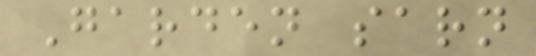Garden sarn
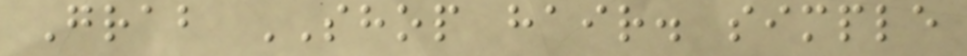Grab SHOP hair. simple
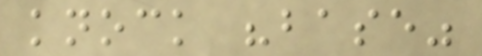knock "base"
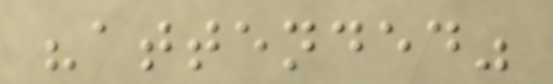"attended"
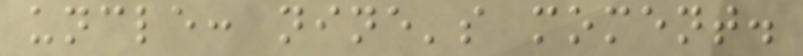uncle: nine's moment.
